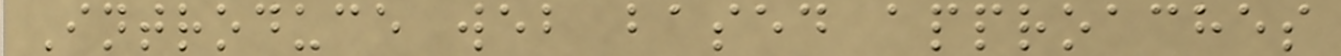Introduce web based approaches
